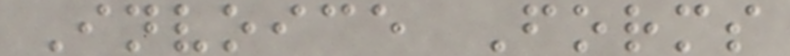Invoice Forms
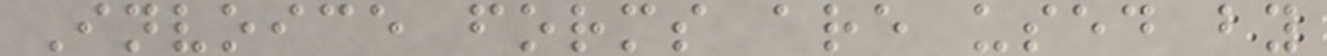Invoice forms are used by
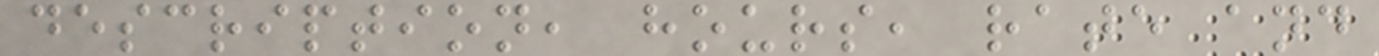description, hours, rate and
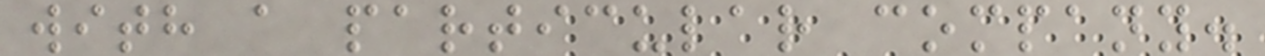with a particular company.
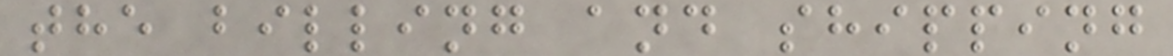the billing and shipping
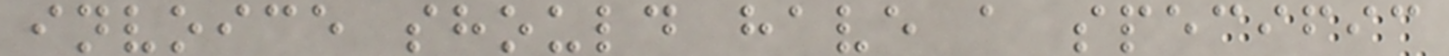invoice should have a specific
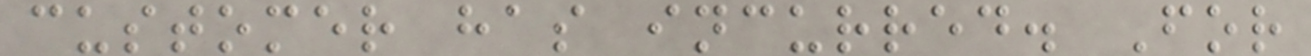customer has incurred. For
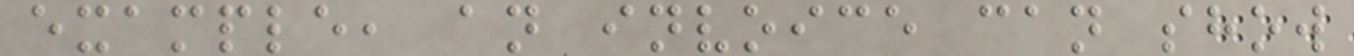example, an invoice can show
